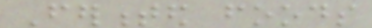Fermented foods
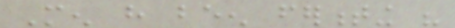Men have been fermenting his
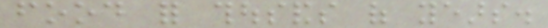food for thousands of years.
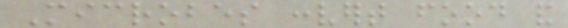Microbes convert food and
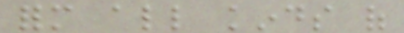form all kinds of
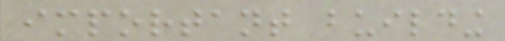important building
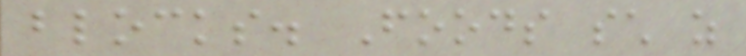blocks. Foods such as
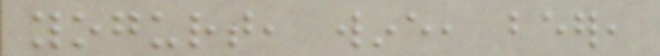yogurt, wine, beer,
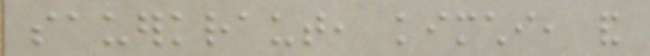sauerkraut, kimchi, and
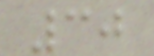30
